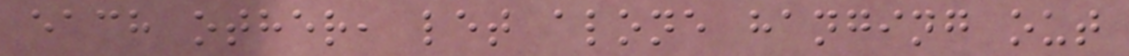each other, let alone hanging out
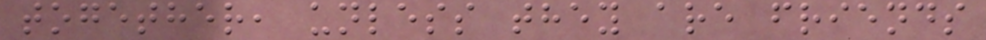together, unless they are friends
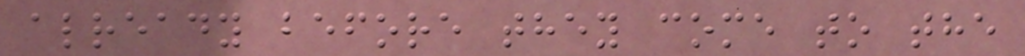already before they come to the
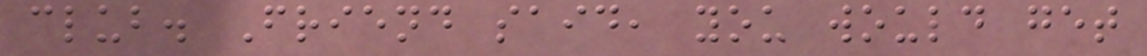club. Friend said, you would get
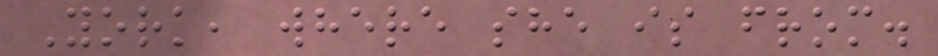York, where she is from.
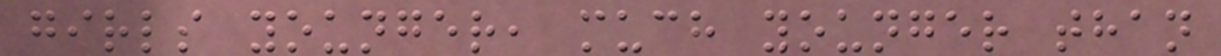girls younger, much younger than
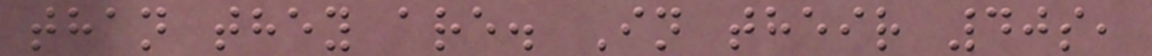than they are. In their 40s,
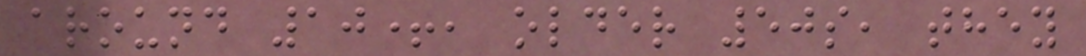around 10+, older 50s, they
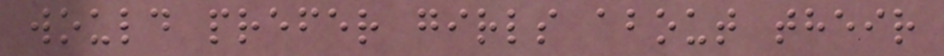would prefer girls about their
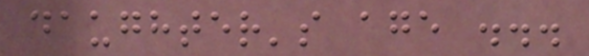daughter's age ...
